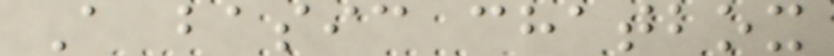A basic chatbox
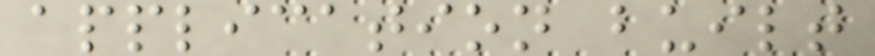application built
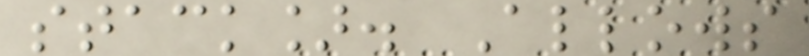stack]. Allows
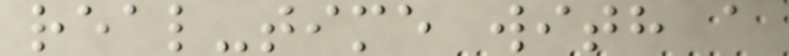real-time with a
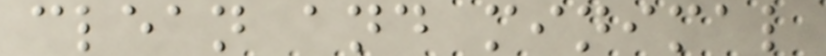clean and minimal
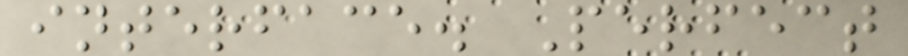interface. Perfect
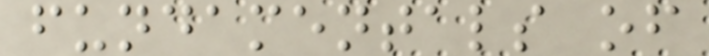fundamentals of
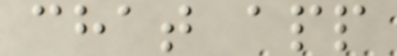chat app
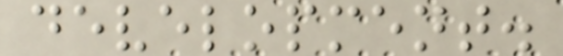development.
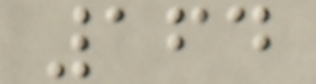164
